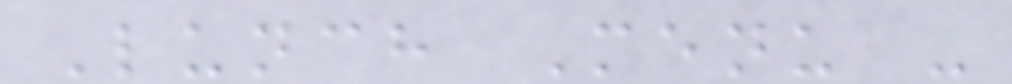Lunch Menu -
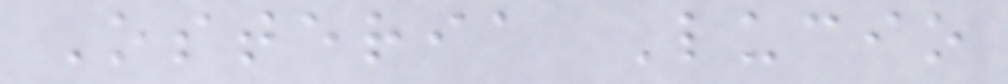Osteria Lucio
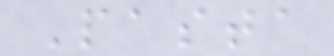Pasta
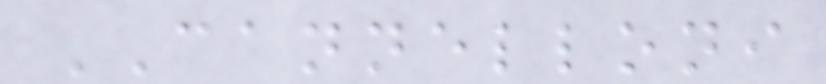CANNELLONI
